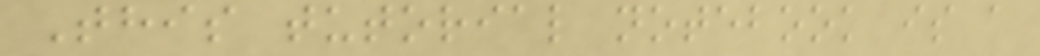This tutorial notebook is a
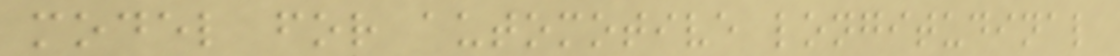model for automotive longitudinal
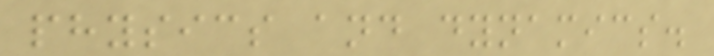physics and dynamics.
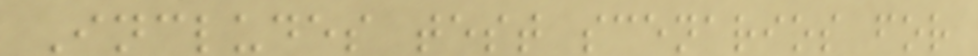Includes test scenarios for
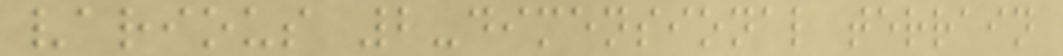various 2-dimensional terrain
